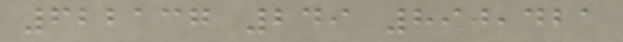622137 249 890,421
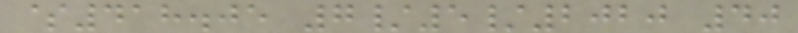$418.05 7/5/2020 40
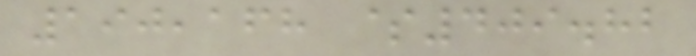190,168 $409.82
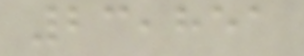23,851
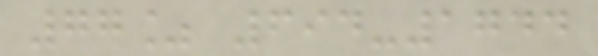77% 694-1744
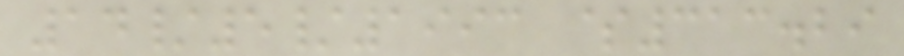14/5/1993 $313.29
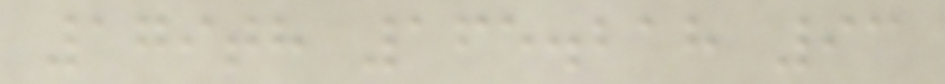179th 165.218 93
